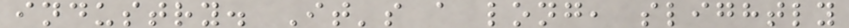industry. It's a long, slightly
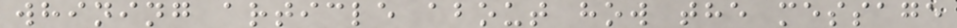whining article about how the message
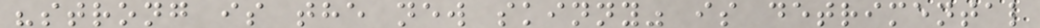"strong is the new skinny" is detrimental
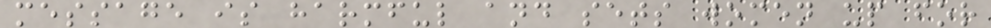message is harmful and sets women up for
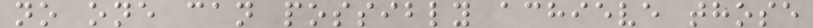no one can possibly achieve those
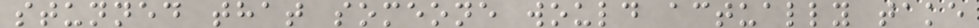stunned that someone would actually take
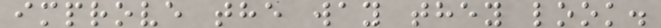improve the way they look.
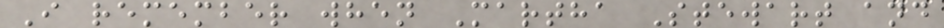I remember when Martha Stewart and
